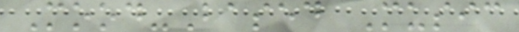Mood-Based Music
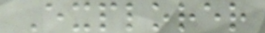Explorer
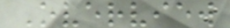Overview
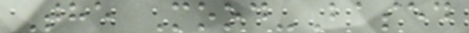The Mood-Based
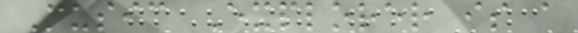Music Explorer is a
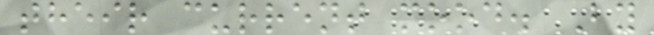their current mood. By
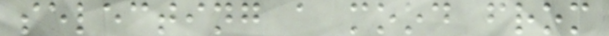selecting a mood from
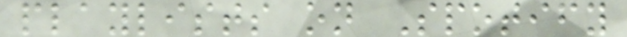playlists on Spotify
